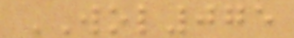WOL075
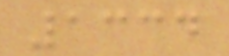1334
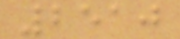2510
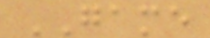GAME
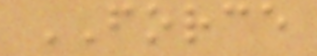FORCE
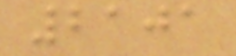2101
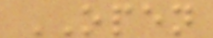OPEN
